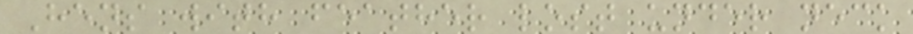Hens with feather lost under neck
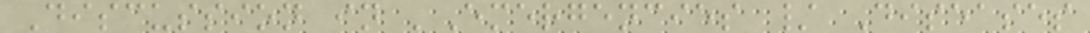Discussion in 'Emergencies / Diseases
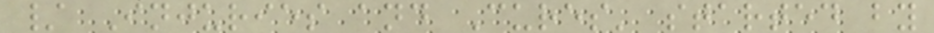/ Injuries and Cures' started by
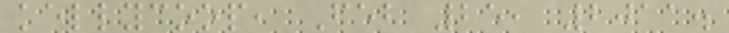kellycoop, Feb 25, 2011.
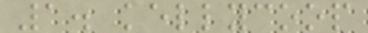1. kellycoop
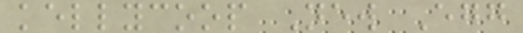kellycoop New Egg
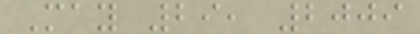May 29, 2009
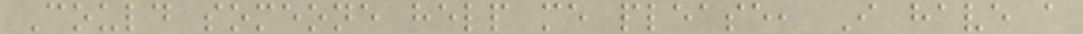Could someone help me please, I have a
